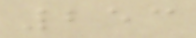253
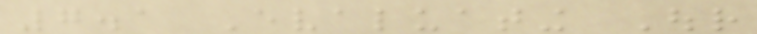7.1 Evaluating Our
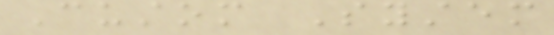Custom System
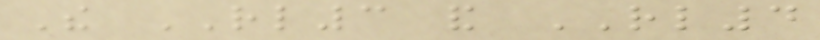The RL3 and RL4
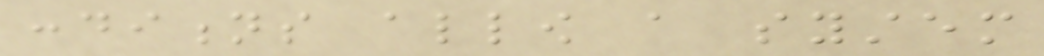conditions allow a system
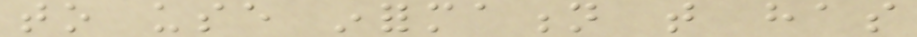to use information that has
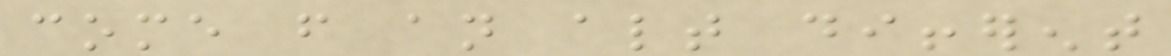come from an altogether different
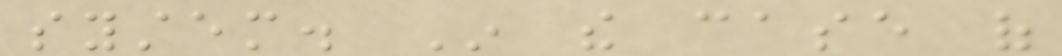system. In the case of
